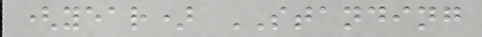(year) STANDING
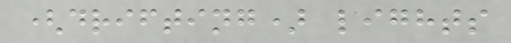(drifting) lights
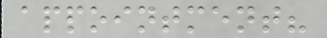appointment?
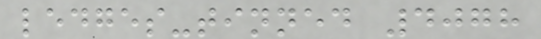ledges-tinned 4078
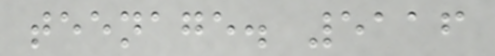teenage. 5116
